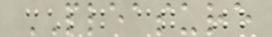PLEASURE
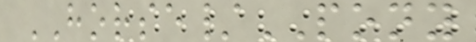HORSE/PONY
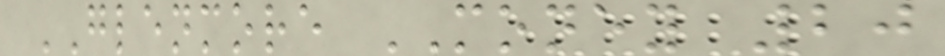GLENMORE MONEY 20
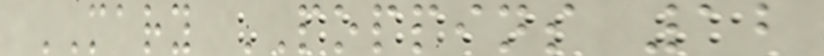MARY POPPINS 12
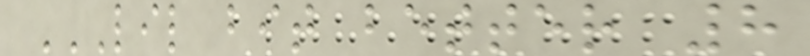LIL BIT BETTER 8
